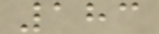183
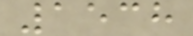1538
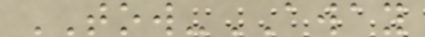TOW-AWAY
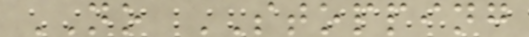NO STOPPING
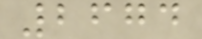2674
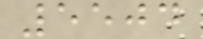5504
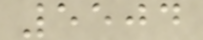5504
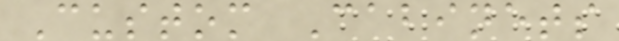Custom Cabinets
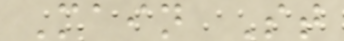Main St
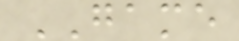GAME
